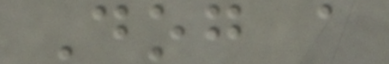Dog a
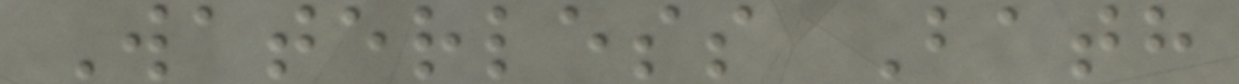Waterless Bath
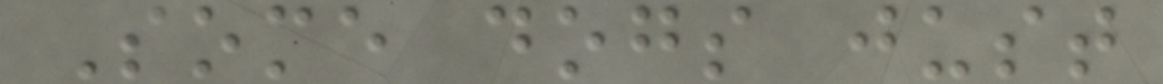Some dogs just
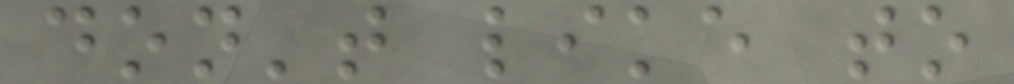don't like to
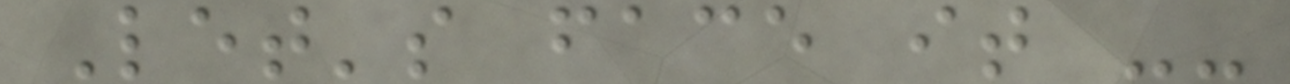Let's face it --
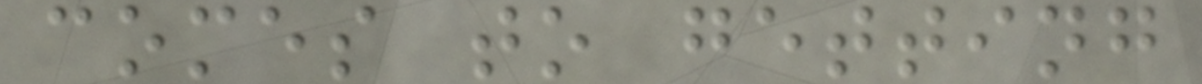comes to getting
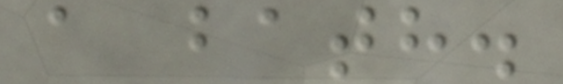a bath.
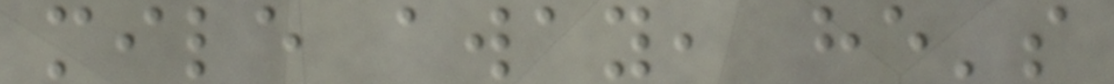mile away, he's
